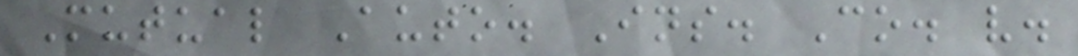Mutual Auto. Ins. Co. v.
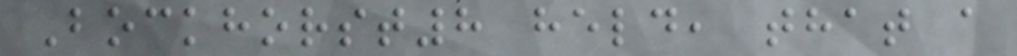Bockhorst8 held, that a
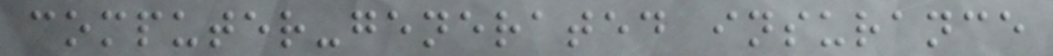computer-generated insurance
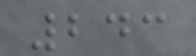243
